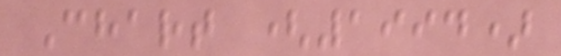Chart (1994)
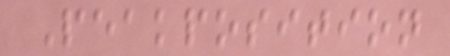Peakposition
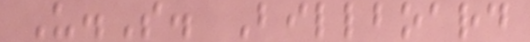U.S. Billboard
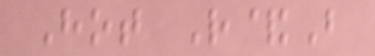Hot R&B
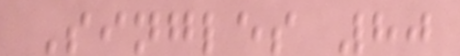Singles 80
